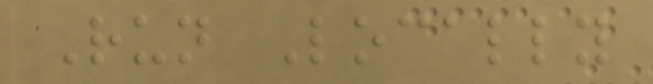Run Locally
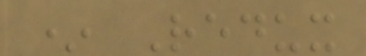* Redux
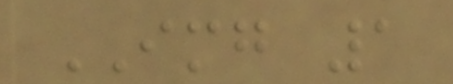IMG 1
